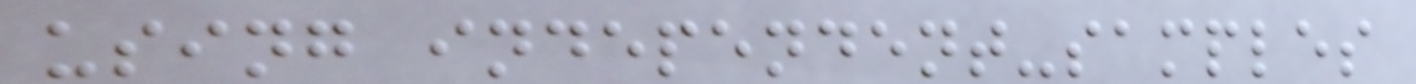using independent-samples
